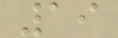19
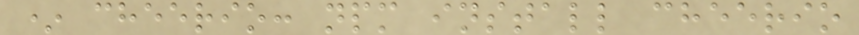* cheerio: npm install cheerio
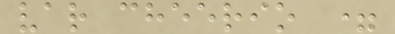var cheerio =
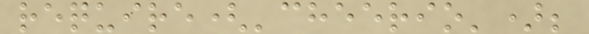require('cheerio');
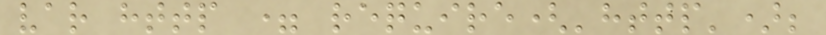var http = require('http');
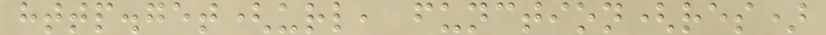http.get(url, function(res)
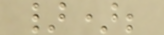});
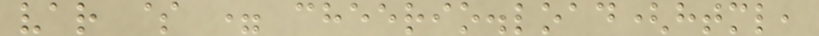var $ = cheerio.load(html,
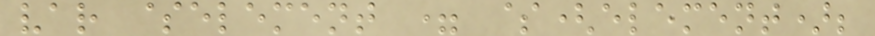var $element = $(element);
